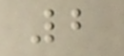2
